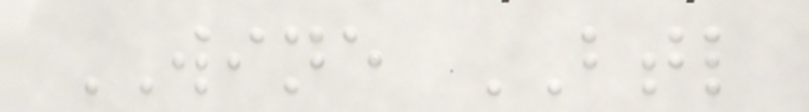WINE BTL
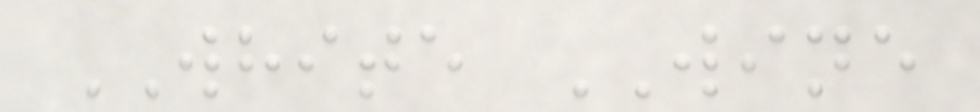WHITE WINE
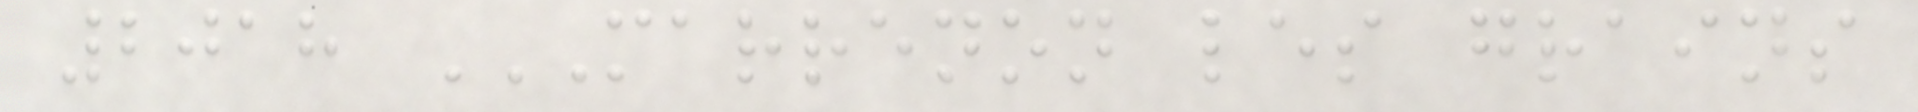2018 MARRENON LES GRAINS
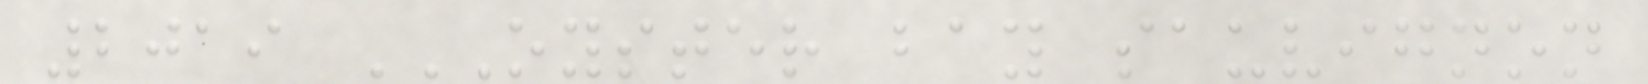2019 OYSTER BAY SAUVIGNON
